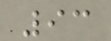93
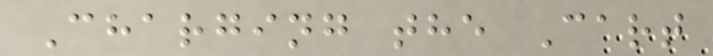Charging the Cart
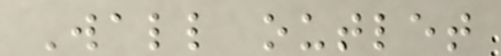Wall outlet
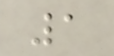1
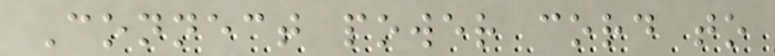Connect power cord to
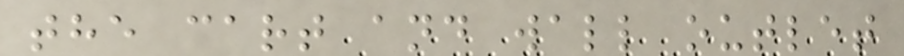the cart and wall outlet
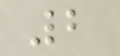2
